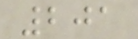201
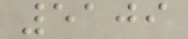5109
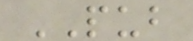PUB
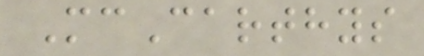McCarthys
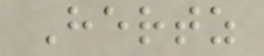Hertz
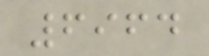6964
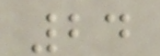24
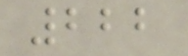222
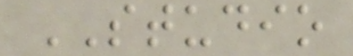STUDIO
